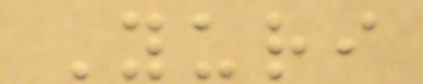Yuri
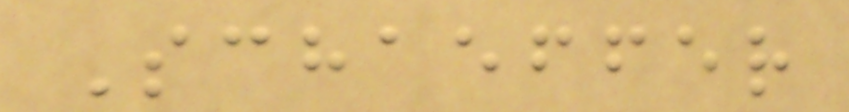Schaeffer
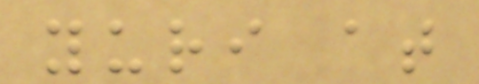yuri at
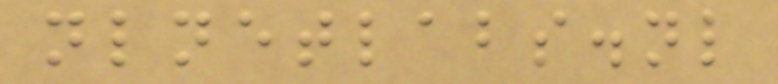nlnetlabs.nl
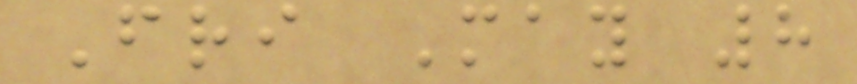Fri May 8
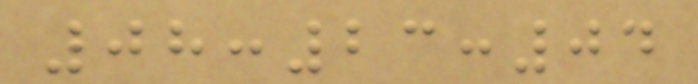08:23:04
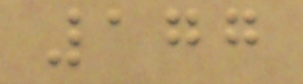177
